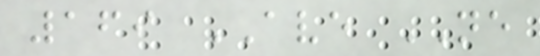169 AVE NE
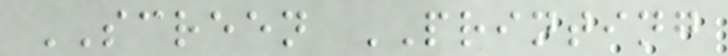SCREEN PRINTING
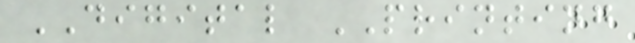DIGITAL PRINTING
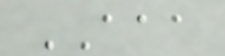AAA
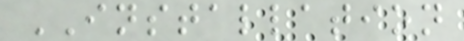INSTALLATION
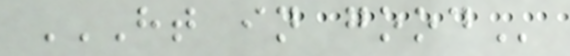HT IN GOOD
